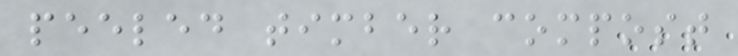peeled timber compost
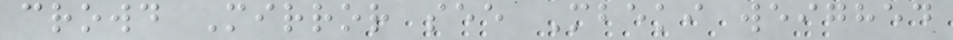crowd Mirror see Mbeki weighed
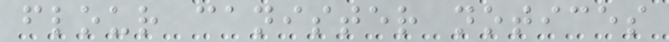flour canister notices
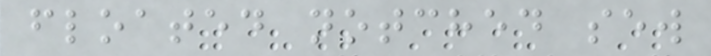floated notched sew
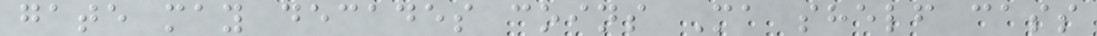gate may decades coins Ma shelf cass
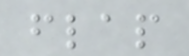flap
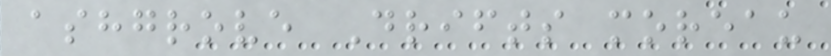ashgrove Drifts moreau
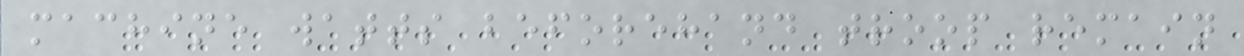machine watts beforehand troop remain
